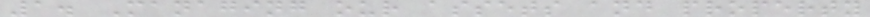1. Managing our assets and property
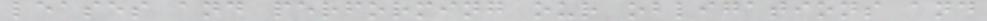leases and performing our obligations and
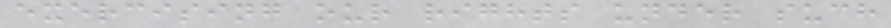exercising our rights under such
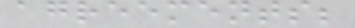agreements;
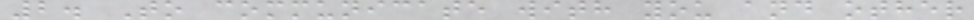2. To communicate with you and other
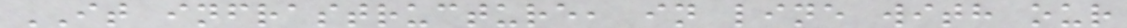IT infrastructure, in line with our
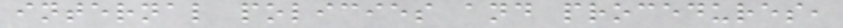internal policies and procedures,
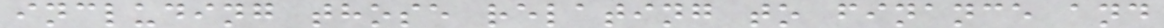including those relating to finance and
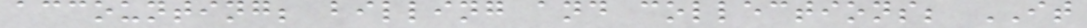accounting; billing and collections; IT
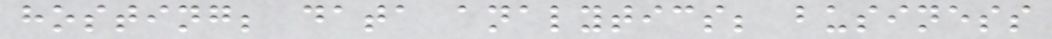hosting; data analytics; business
